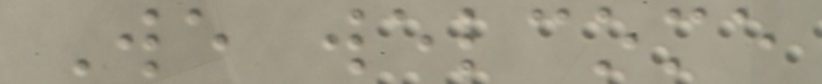We welcome
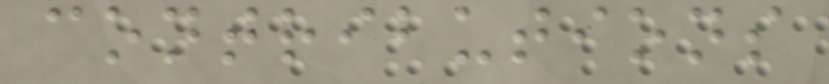contributions
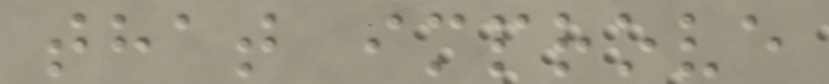that improve
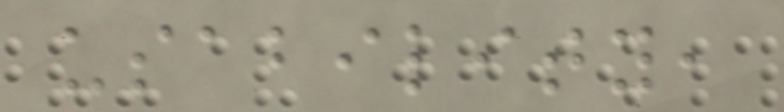usability,
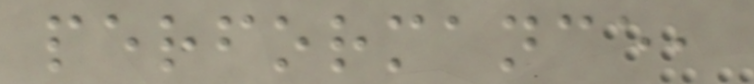performance,
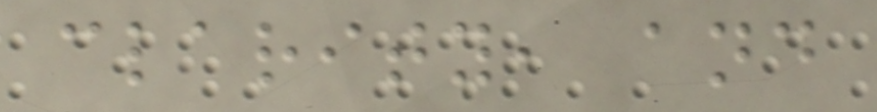clarity, and
